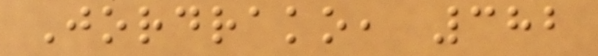Jordrako, 382
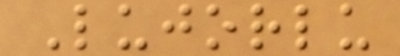Lujorlu
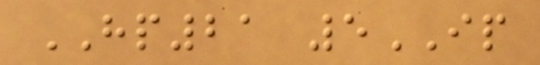HP21 5IP
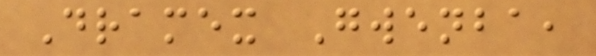Dramex Gwenba,
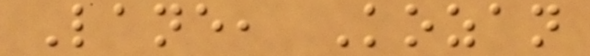Lane, Kozan
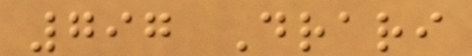797 Drari
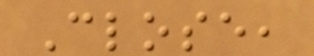Close,
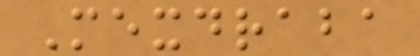Mexdraba
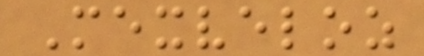Mexveloz
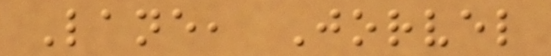Lane, Jorvel
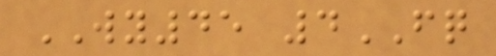WY45 4FQ
